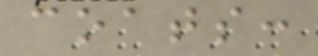coats:
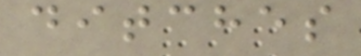ditches
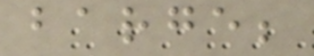barge;
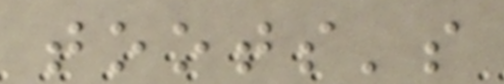toots's
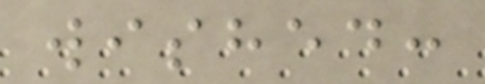wished:
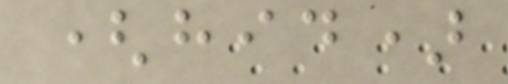(hid)
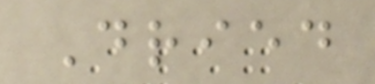Dried
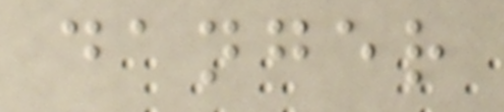danger
